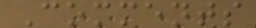Comments
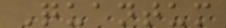Quantum
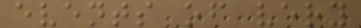events of very
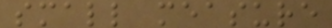small measure
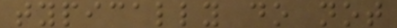typically do not
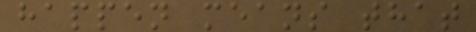happen means that
